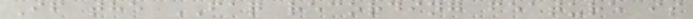If the FAQ recording feature is
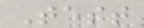Test
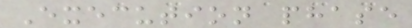Execution phase
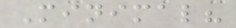Minimal?
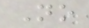No
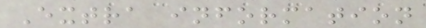Extra information
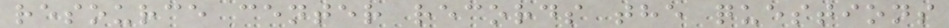resource center records the questions
